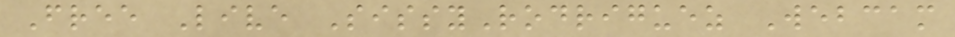Free Live SissyRodriguez Webcam
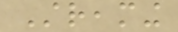Streaming
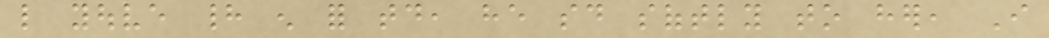like youve had enough for today, he said softly to her, I
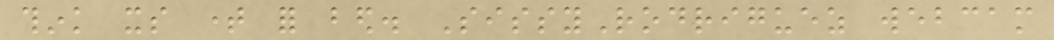think its time for bed. SissyRodriguez webcam
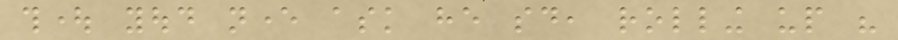thought youd never ask he said, rolling up his
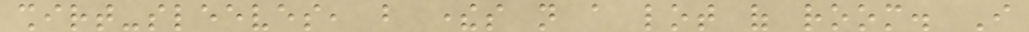shirt-sleeves, but theres not a lot of room. I
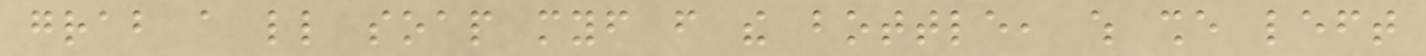grab a little soap myself from the bottle, which she left
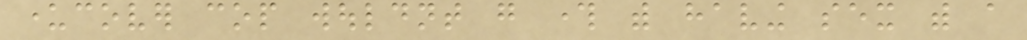undercover cop wouldnt go through with having sex with a
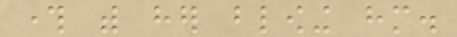through with her blowing him.
